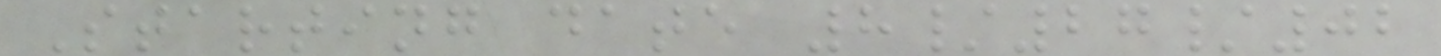Starting date 8/27/02
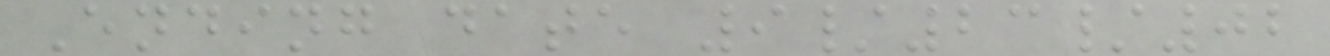Ending date 9/23/02
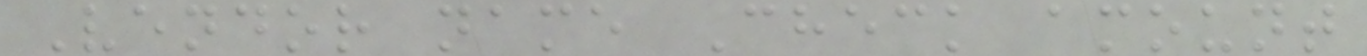Vendor name Check amount
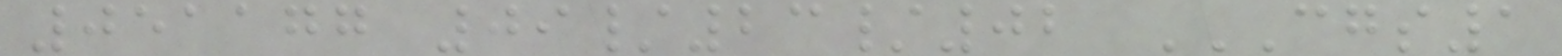051177 09/23/02 CGS1
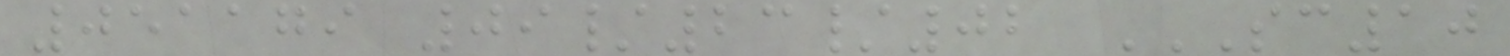051179 09/23/02 SC10
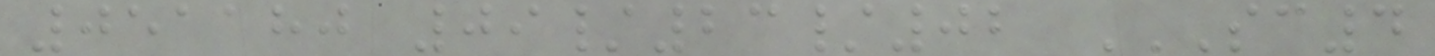051180 09/23/02 SC4
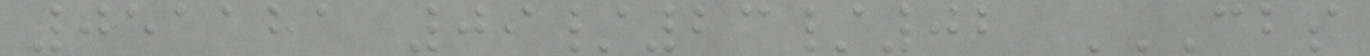051181 09/23/02 CBS
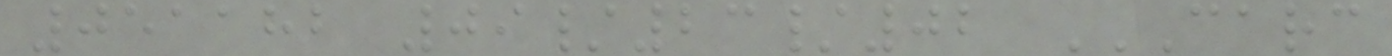051182 09/23/02 CARC
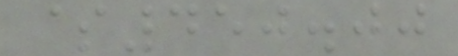$450.00
